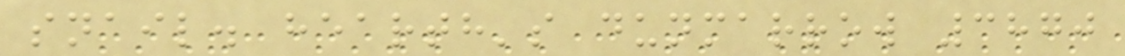snail. hearth's dunmarrow 3870
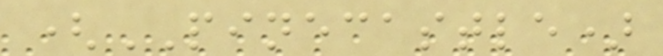(PINECASTLE)
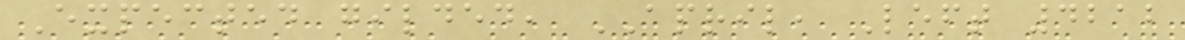Expected gilded, APRIL, Left 4212
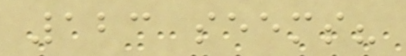123 seems?
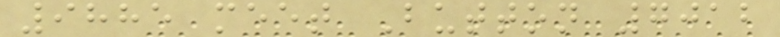9885 meet Button 7012
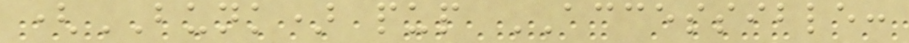(BUNK) pup ACCESSIBLE:
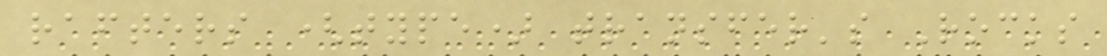rafters (type) transfer's Rocks
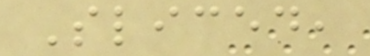Sliced,
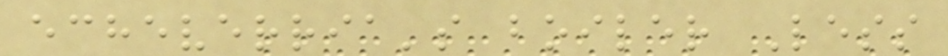echeverria's boiler Less
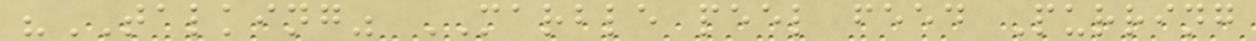"TALKING" MARBLE peel feed Purring
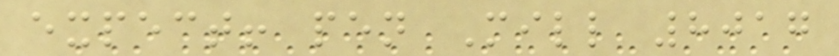expect! pen Mill 8017
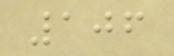106
